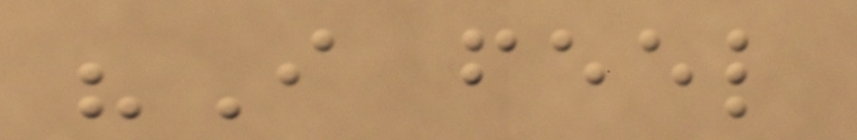"I feel
